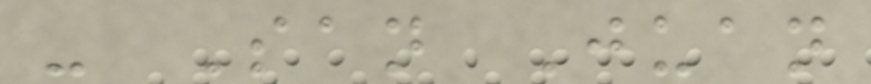- San Juan
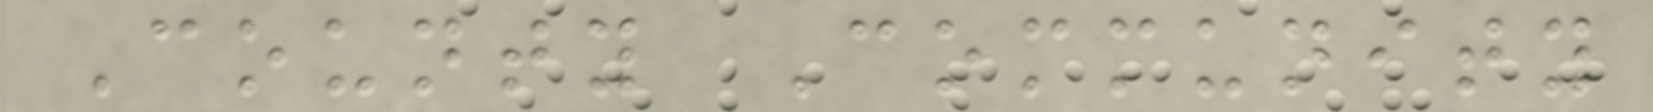County Community
